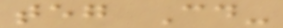teg Cd-
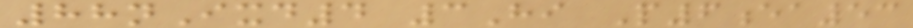88nIxd4 3Hi P6ea53
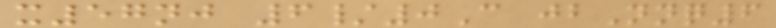x57nj 6/0C jbNnq6
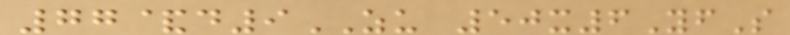77&d9ZU 50x6YfS
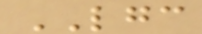LGC
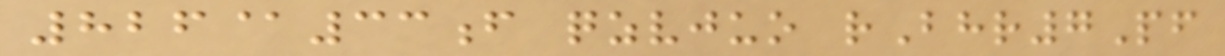826@33f qzvjuo rBhr7Pf
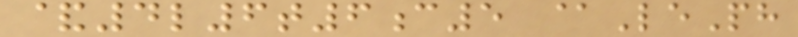&4l6t6c5 @LePh
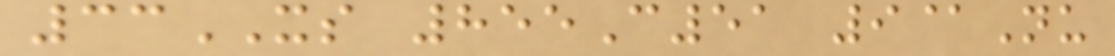33XS 855C51 9@Nu
